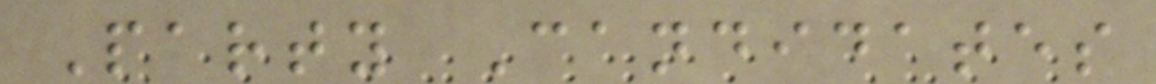Party Candidates
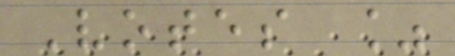Votes %
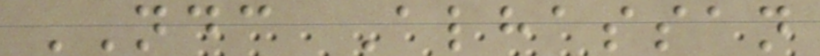NDC Alhassan
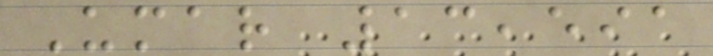Umar 13,591
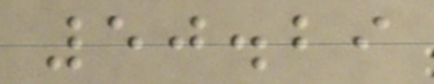50.29
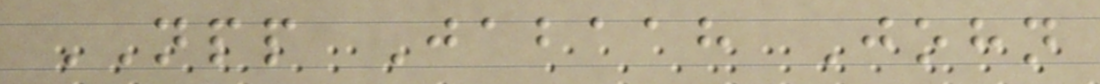NPP Jabaah John
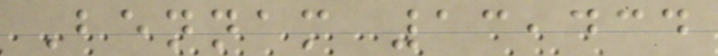Bennam 13,434
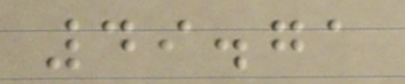49.71
